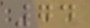74
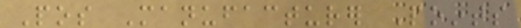Pos Manufacturer Points
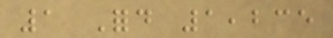1 Ford 1,235
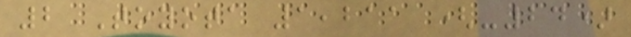2 Toyota 1,211 (-24)
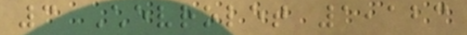3 Chevrolet 1,123
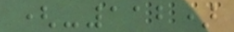(-112)
